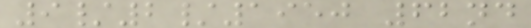9/2/1950 62nd
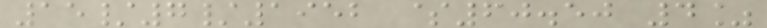15/7/1952 $60.50 4%
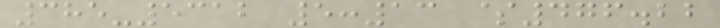385-5312 5:13 $476.22
